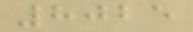8025
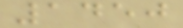1450
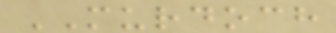MURDOCH
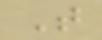T
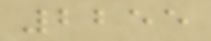2255
